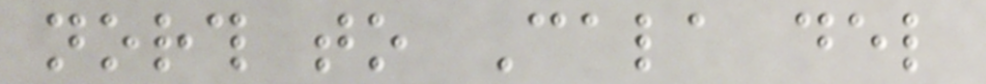north to Cala del
